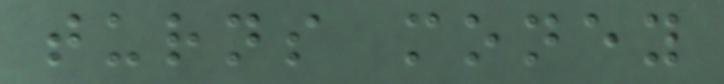turns money
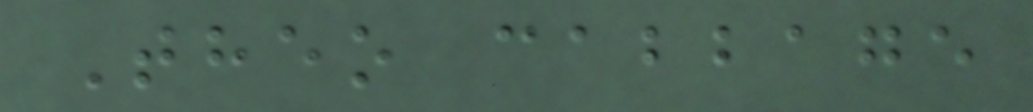Theo cabbage
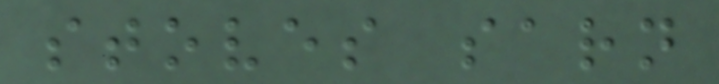stoves sarn
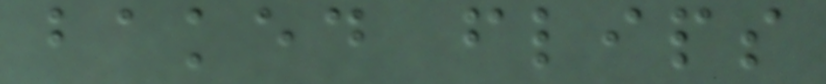baked flips
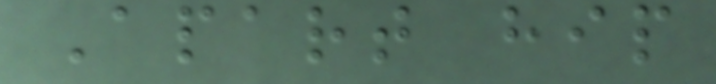Apart hip
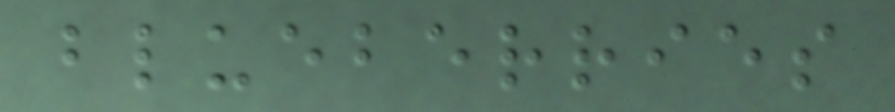blueberries
